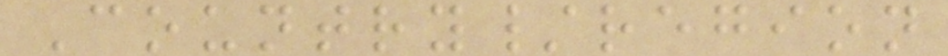Country/region
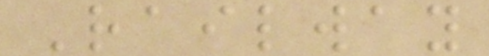Railway
